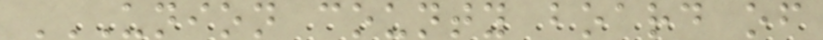UNION COUNTY BOARD OF
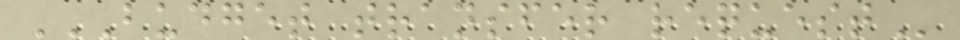BUDGET TRANSFER REQUEST
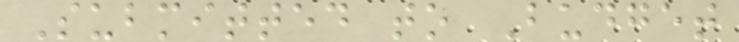Submitted to Budget
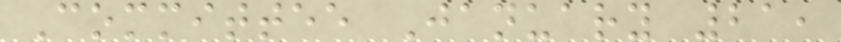Committee January 21,
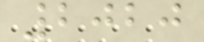2020
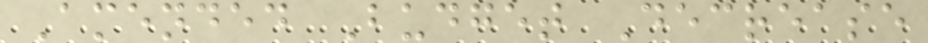Amended Budget Decrease
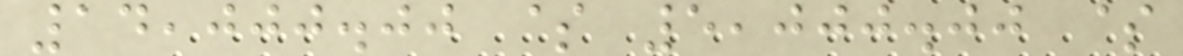14,000.00 $ 5,000.00 $
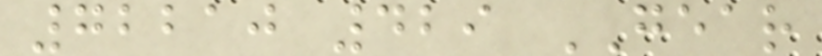72210 429 GEAR
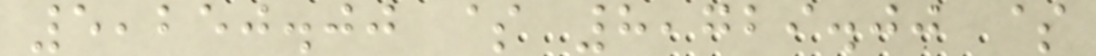5,250.00 $ 8,729.00 $
